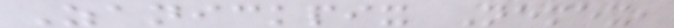Zanickpix Nemex,
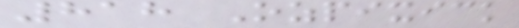818 Ozpixick
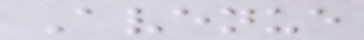Avenue
